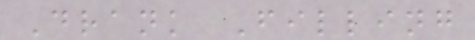Drank Filling
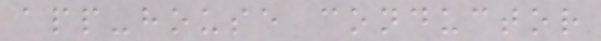app-house conductor
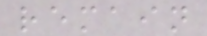remain
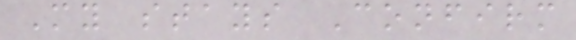My stays Confirm
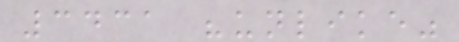3431 "unlike"
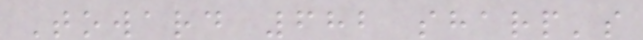Toward 682 sharp's
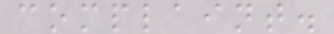complaint.
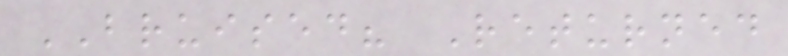BRUISED? Returned
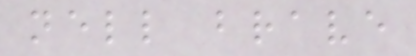nell brave
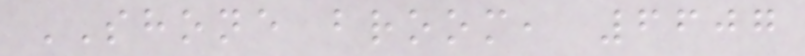SHONE broom, 6607
